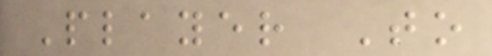Player To
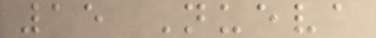15 Nueva
